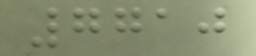7710
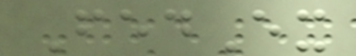FedEx
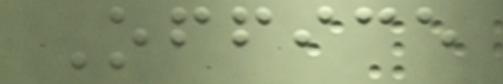Office
